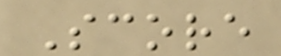Score
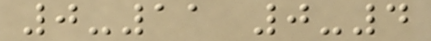0-11 0-4
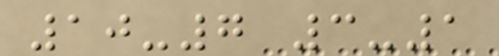10-7 3-1
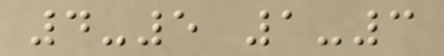4-5 1-3
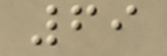69
